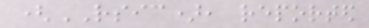(RSIC), reported
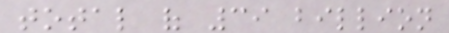total of 39 billion
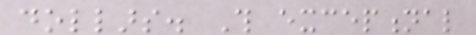dollars. This exceptional
